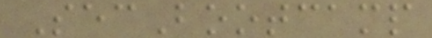SecBootcamp
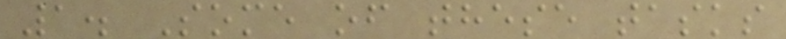1. Some of these tasks
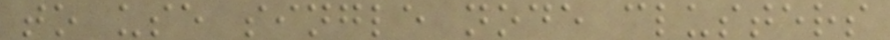to use single node clusters
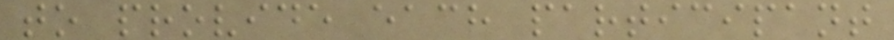to provide each participant
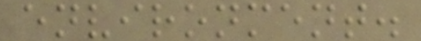environment.
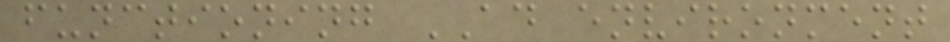functioning AD environment
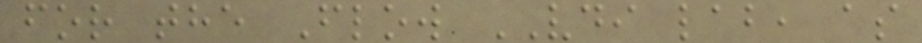for the Flow VDI lab, as
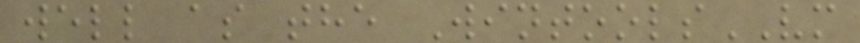well as the WintoolsVM
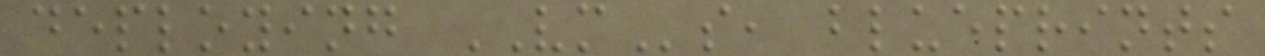deploying VMs, blueprints
